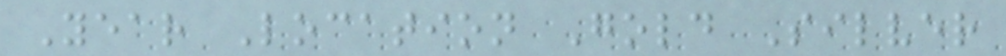Year Location Gold Silver
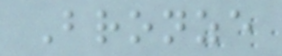Bronze
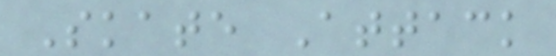Skate Attack
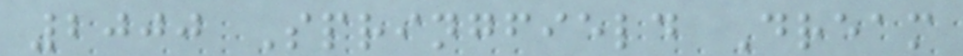2000 Springfield Dream
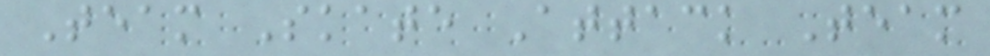Team Skate Attack Team
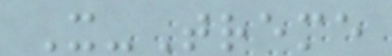X-Treme
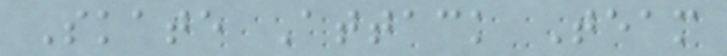Skate Attack Team
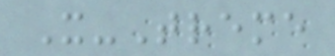X-Treme
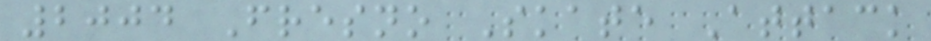2004 Fresno Skate Attack
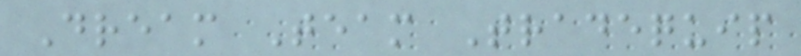Dream Team Tradequip
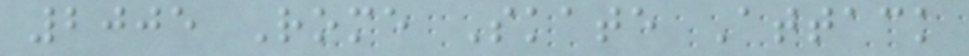2005 Rome Skate Attack
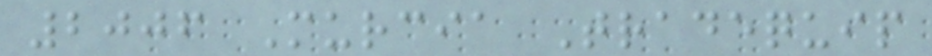2006 Murcia Tradequip
